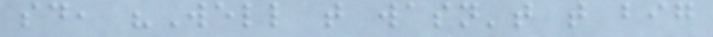said, "Well that wasn't that big
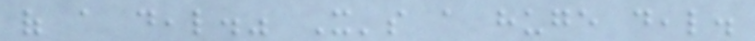of a deal." It's a huge deal.
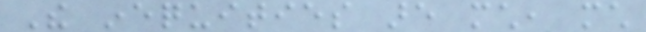The inequities are much, much
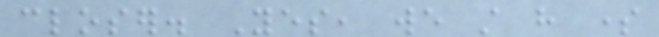closer. Yes, we still have some
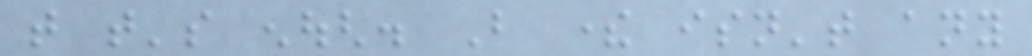that that's enough. But there isn't any
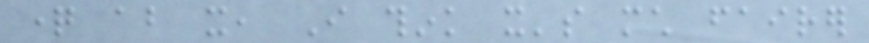question about it, I think it's much fairer
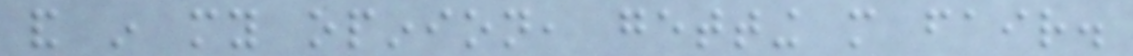and in my opinion, getting more fair.
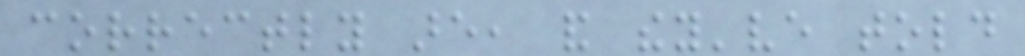correctly are, and they've told
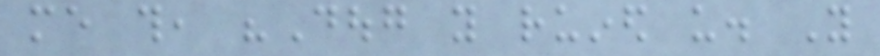me this, "Doug you ruined us. You
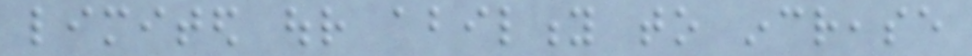limited our ability to increase
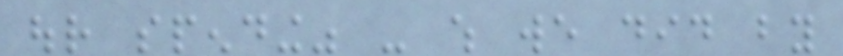our spending" - which we did by
